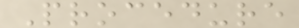Procedure
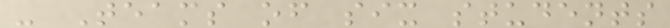- Teams of six students
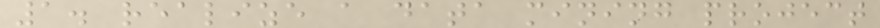1. realize a data mining project
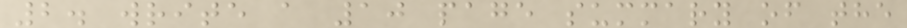2. write a 10 page summary of the
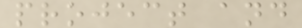project and
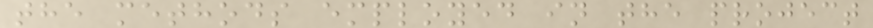the methods employed in the project
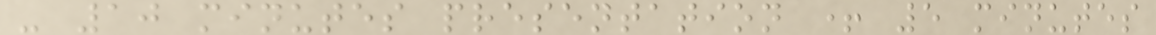- 10 minutes presentation + 5 minutes
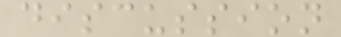discussion
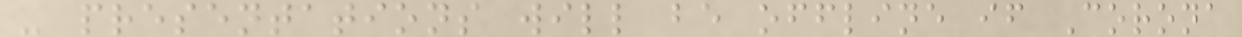- presentations will be offline if Corona
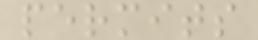permits
